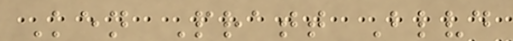Ken Pratt Blvd
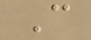C
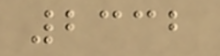2332
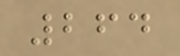264
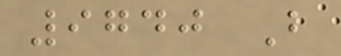9740 B
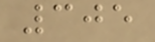305
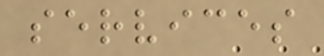services
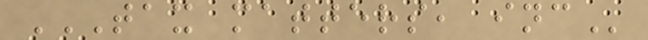TAX MATTERS, INC
